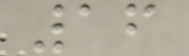16
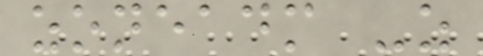zoneadm -z
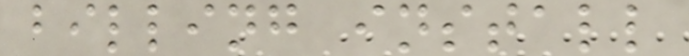billing install
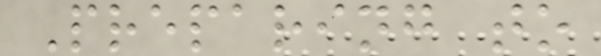Preparing to
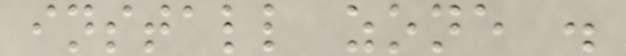install zone .
